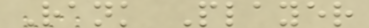Rank Player
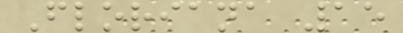Floriana 15
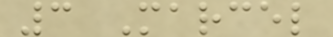3 Marcel
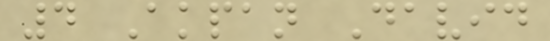4 Akpan David
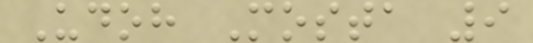Udoh Mosta 9
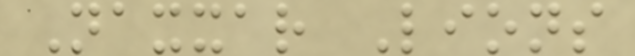Naxxar Lions
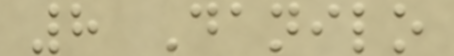8 Danilo
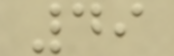49
